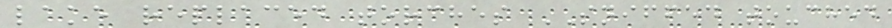lake replaced torches SNIFFED touched
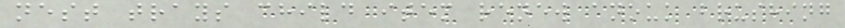nest trays child item renew anouk brushing
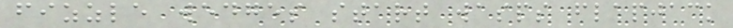fizzle wedges start wasps flapjack
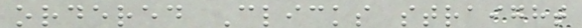ordered Clicks straight
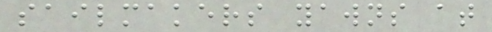sailmakers yawns at
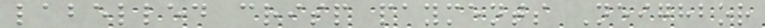labelled crisp payments Neighbor
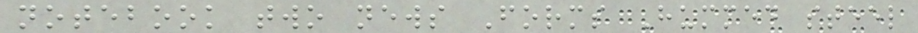notebook two news Forms Hummed steel
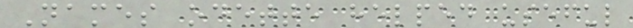Names odette helped useful
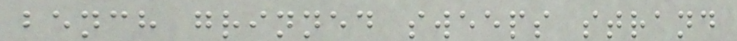bench grinned sweeps strand
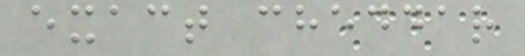exact cheddar
